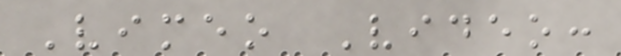Vimeo Video:
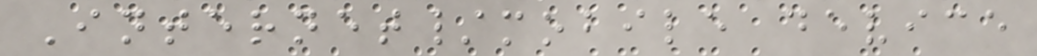Internet/mobile device
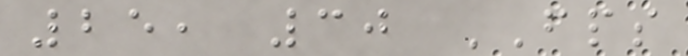25, 30 FPS
